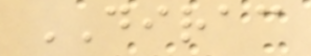DIRAC
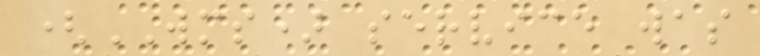(WMS) service was
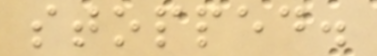stopped.
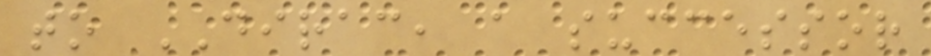to DIRAC, a successor
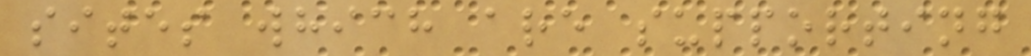sites which are supporting
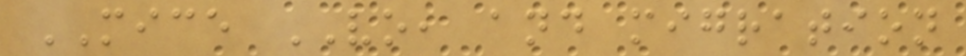MICE VO, and migration
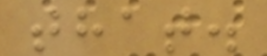that.
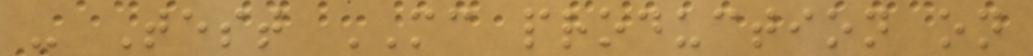- Test MC production on
